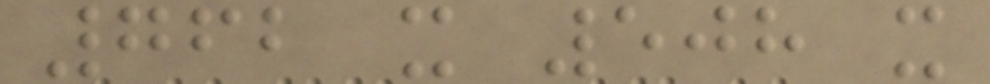762 x 508 x
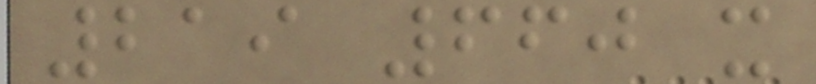219 660 x
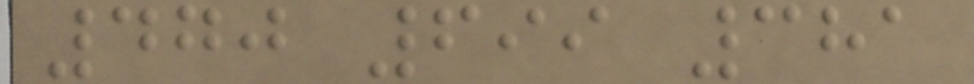470 699 381
